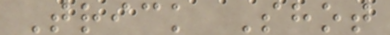Trick Shot
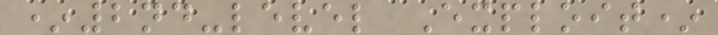*2nd-level Exploit*
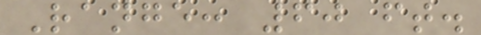Range: 60 ft.
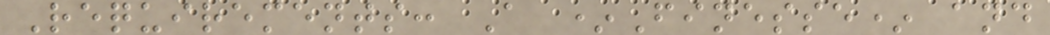Requirements: A *Finesse* and
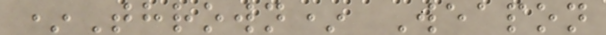*Thrown* Weapon
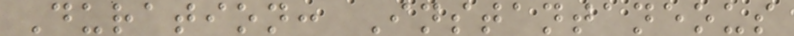Duration: Instantaneous
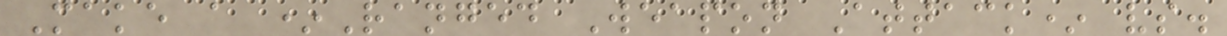Make a *Ranged Weapon Attack* vs.
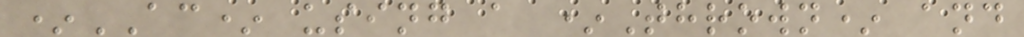*AC* using a *Thrown* and
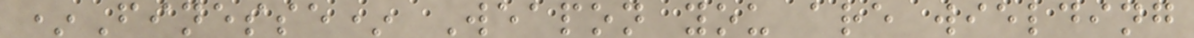*Finesse* Weapon you are wielding
